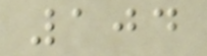104
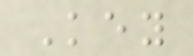Key
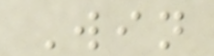Win
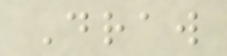Draw
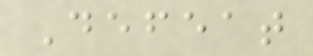Defeat
